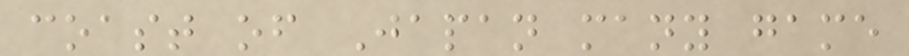coast of Japan many game
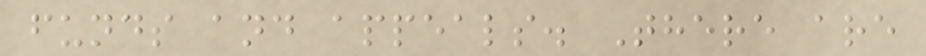funds and appeals. There are
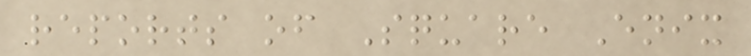reports of Square Enix
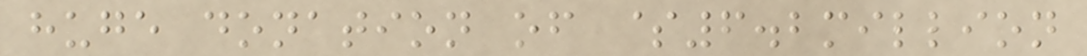huge donation of $6.2million
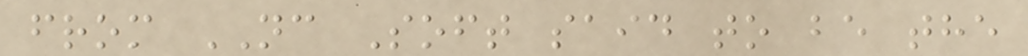from NC Soft said to be the
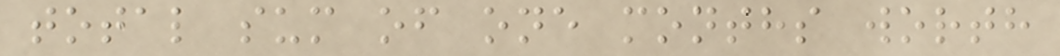total sum of one months worth
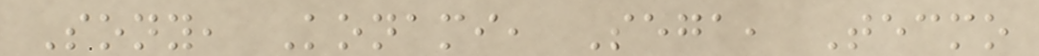Sony, Konami, Sega, Tecmo
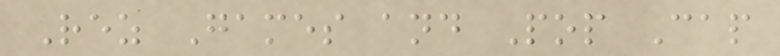Rez Games and Pop Cap
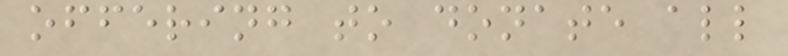offering to donate all
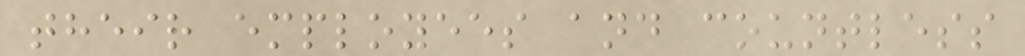their employees and countless
